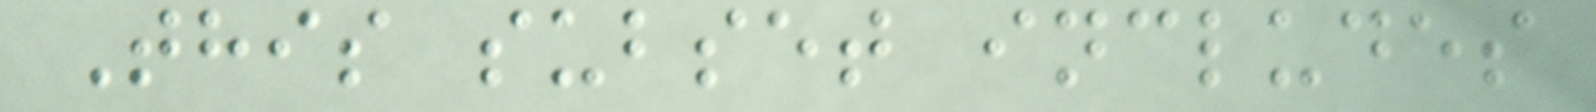This subset includes
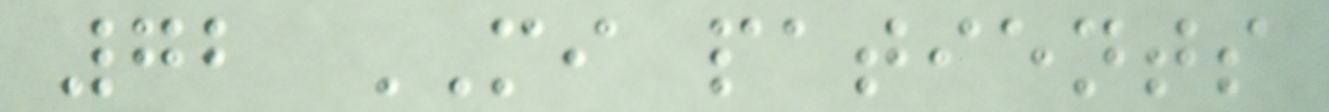72 MI patients
